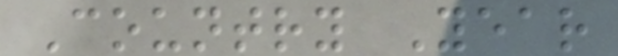Country Year
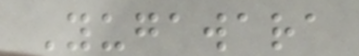Yugawara
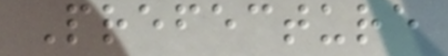Prefecture
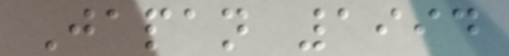Japan 1994
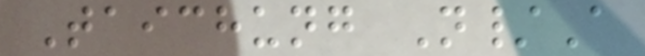Taichung N/A
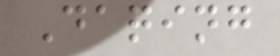Daqing
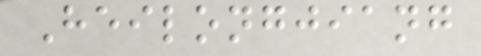Heilongjiang
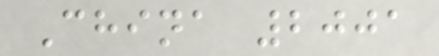China 2001
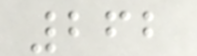262
